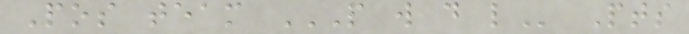Pos team P W D L Pts
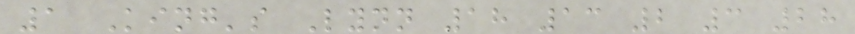1 King's Lynn 18 13 2 3 28
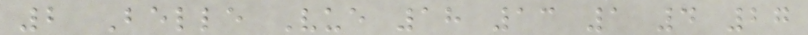2 Belle Vue 18 13 1 4 27
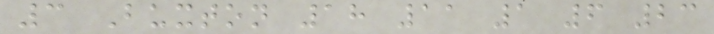3 Buxton 18 11 1 6 23
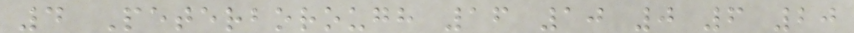4 Peterborough 16 10 0 6 20
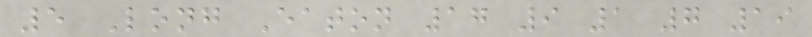5 Long Eaton 17 9 1 7 19
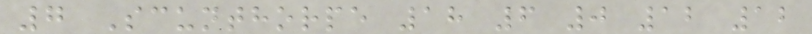7 Scunthorpe 18 6 0 12 12
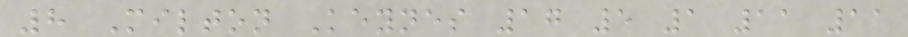8 Milton Keynes 17 5 1 11 11
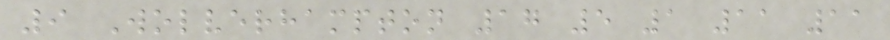9 Wolverhampton 17 5 1 11 11
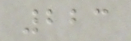223
